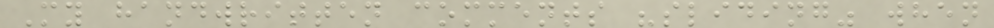My handwritten comments "sliding" when
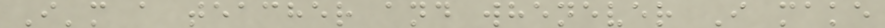I'm a teacher and whenever I make
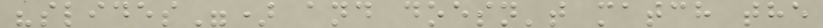"slides") and doesn't match the
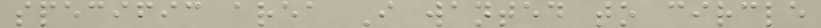specific area I wanted to circle
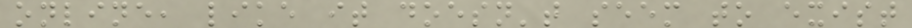online, like it doesn't seem to exist
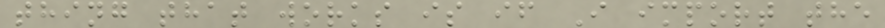thing that works is if I import the
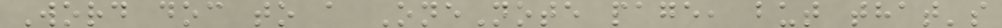Word doc to a OneNote page, but that's
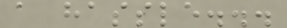a hassle...
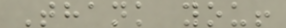Thank you!
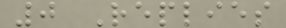0 Replies
